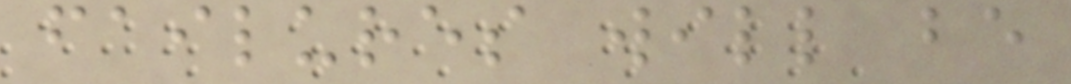failures will be
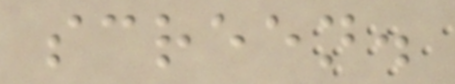screen.
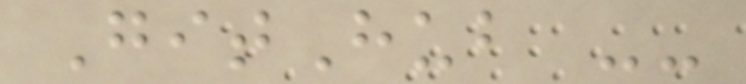GitHub --
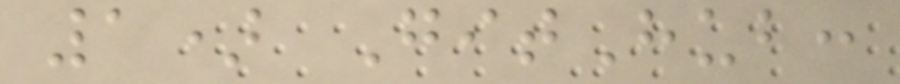1) GitHub:
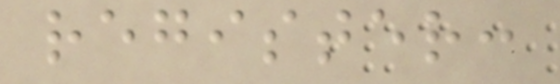register:
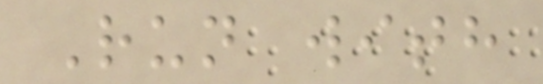Run with
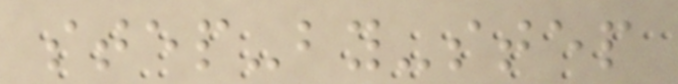step-by-step
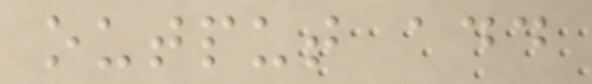output add
